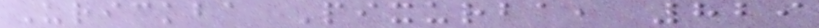Urickba Pixurba, 829
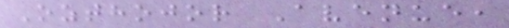Ozthojor Avenue,
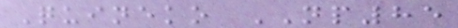Quineko NP85
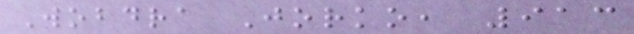Wobdra Jorko, 913
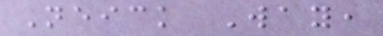Neick Way,
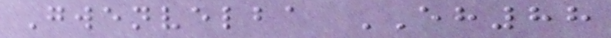Gwenvelba EH88
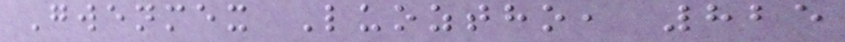Gwenmex Luoztho, 825
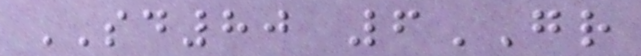SD80 6GR
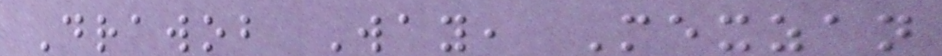Drawob Way, Mexzan
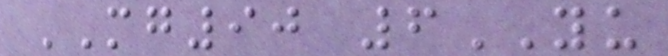MG90 6YU
